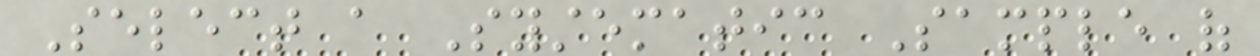Select a Systematic Sample of
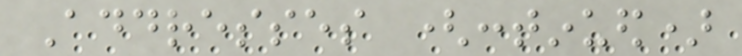Addresses (continued)
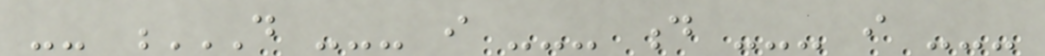-- D --- I --- D --- I ---
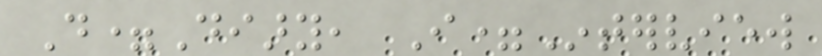D=Diary, I=Interview
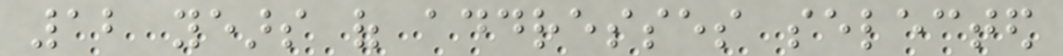12 years of addresses selected
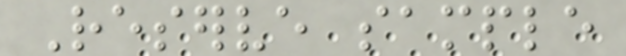Reserve sample
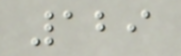129
